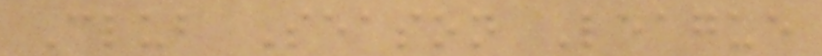Club Season League
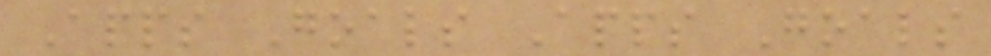Apps Goals Apps Goals
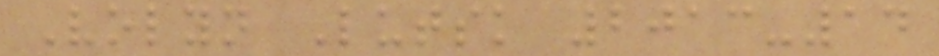Volyn Lutsk 2013-14
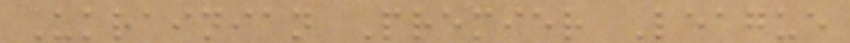Ukrainian Premier League
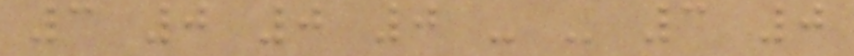3 0 0 0 - - 3 0
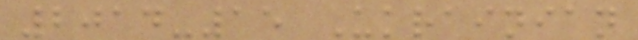2014-15 Ukrainian
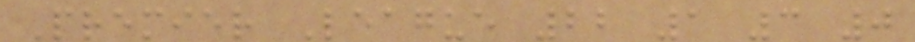Premier League 22 1 3 0
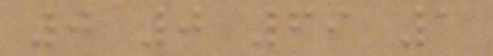0 0 69 1
